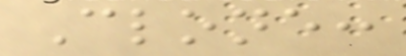Clone:
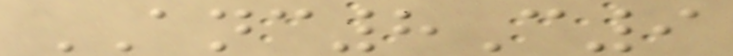ANC8C9
